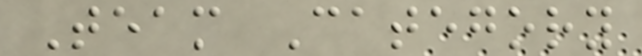Team Category
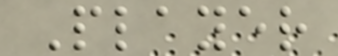Player
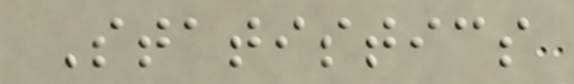Statistics
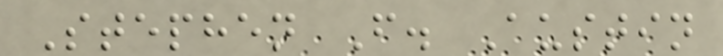Stephen F. Austin
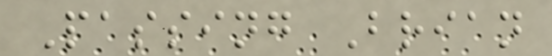Passing Brian
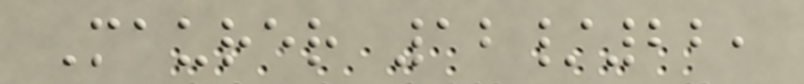Maurer 12/22,
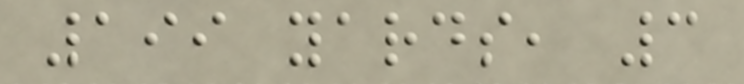199 yards, 3
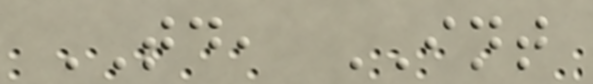TD, INT
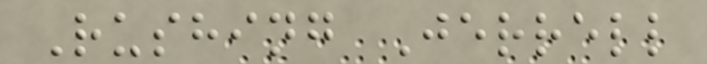Rushing Jerrell
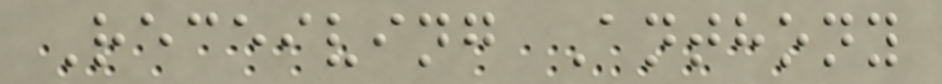Receiving Anthony
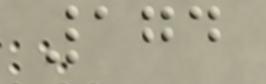174
